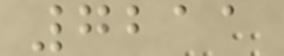7211
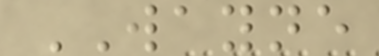WAYNE
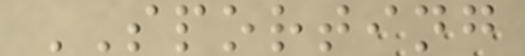SPORTING
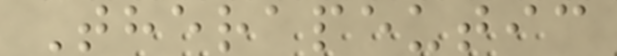Therapeutic
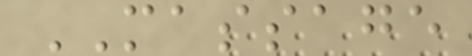MASSAGE
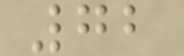72
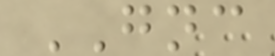GNC
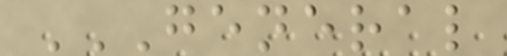GENERAL
